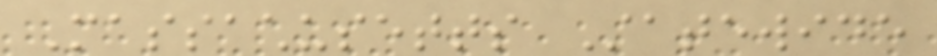Massachusetts Statewide
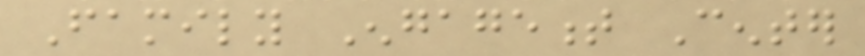Family Engagement Center
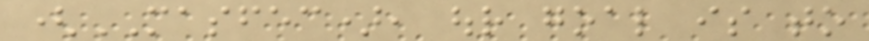(MASFEC), our goal is to
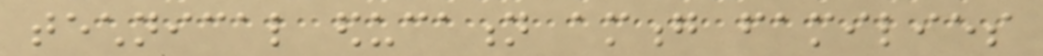technical education among families
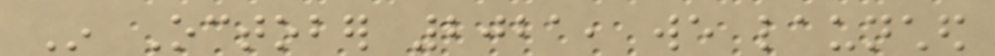In October 2021, we launched
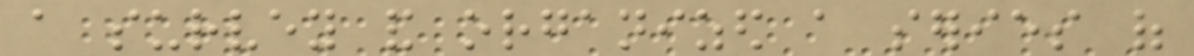a survey and organized a series of
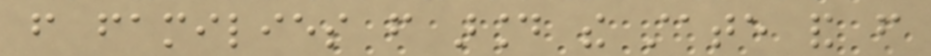from families from around the state and from
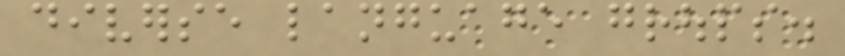diverse language groups.
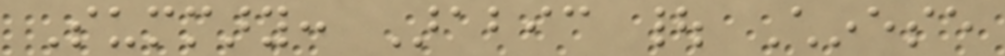Summary: Arabic | Chinese
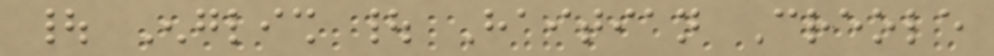| English | Haitian Creole
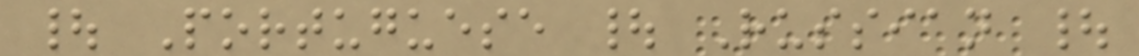| Portuguese | Russian |
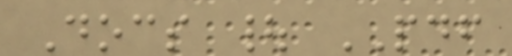Docs | PDF
